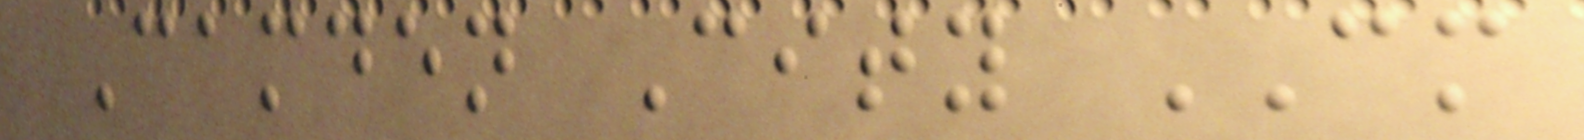Camden City CM
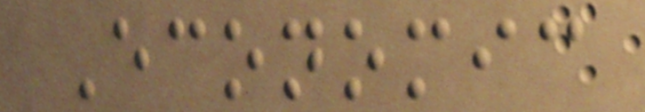Economic
